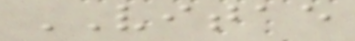VITAE
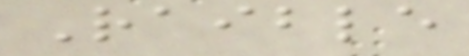Raible
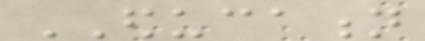EDUCATION
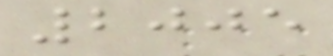2005
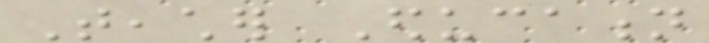Teacher Education
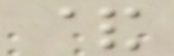&
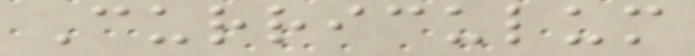Curriculum
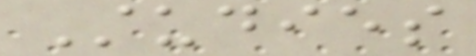Studies
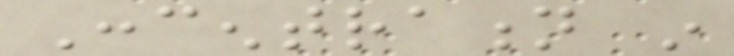Concentration in
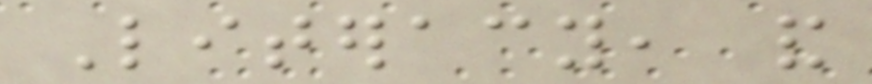Literacy, and
